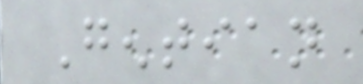Gentian
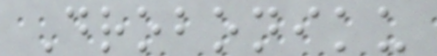Droboniku
